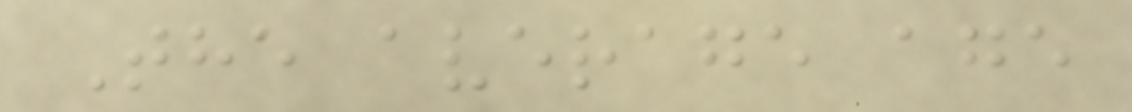The average age
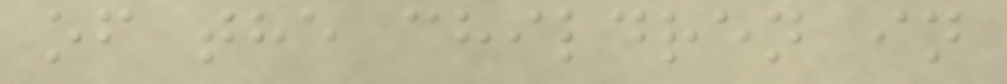of the children in
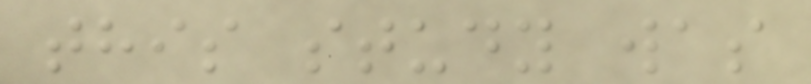this study was
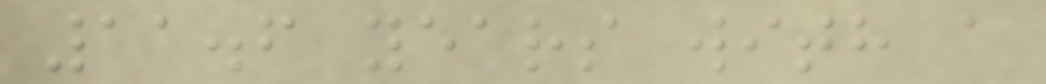11.6 years with a
